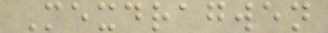Mexdragwen
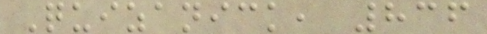Quizanick, 836
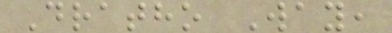Dratho Way,
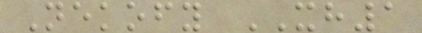Nekofy XH1
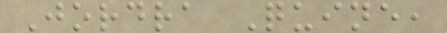Jordra Quine,
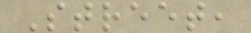Street,
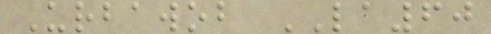Urbawob LA60
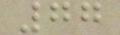77
